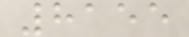8155
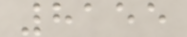8155
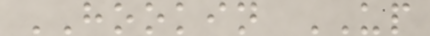HOOKIN UP
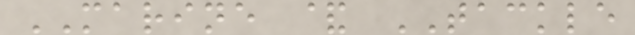MARINE & TACKLE
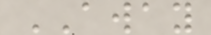AWAY
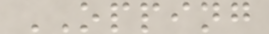OPPING
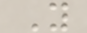Y
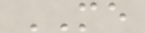ME
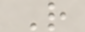R
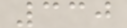330
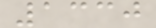1330
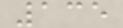135
